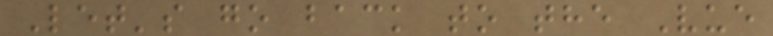Let's go back to the Vue
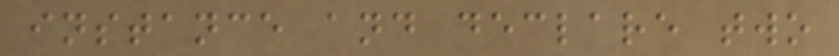instance and declare two
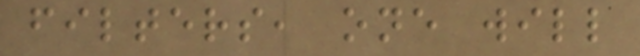filters, one will
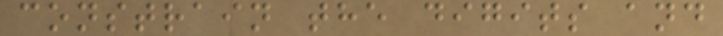constrain the digits and
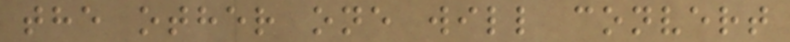the other one will convert
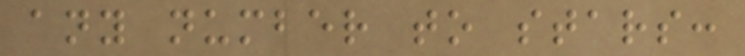any number to stars:
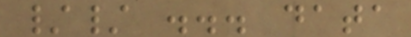// ... data
